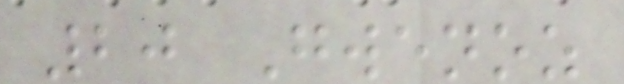20 Gwenoz
